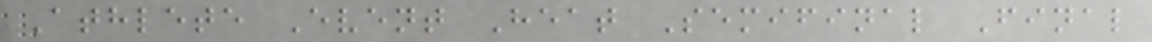Athlete Event Heat Semifinal Final
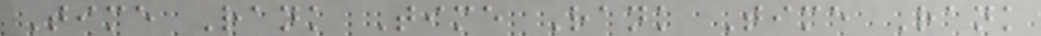Time Rank Time Rank Time Rank
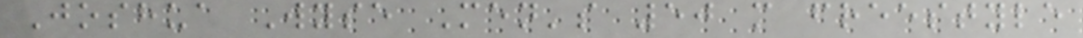Joshua Wyse Men's 50 m freestyle
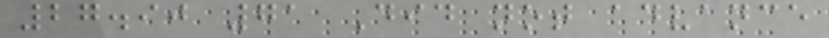27.90 71 Did not advance
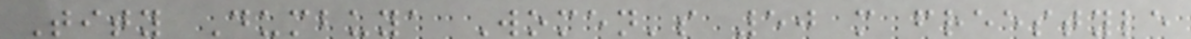Tity Dumbuya Women's 50 m freestyle
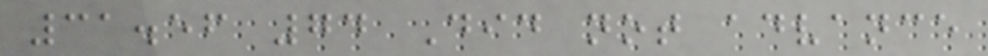31.56 74 Did not advance
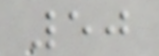50
